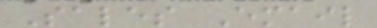Sales Email
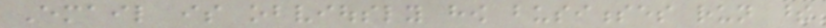Email is obviously how businesses run these
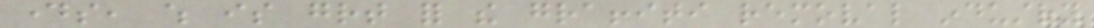days, which is great for the graffiti removal industry
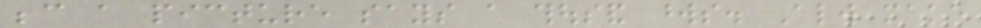because a picture says a thousand words. Always make
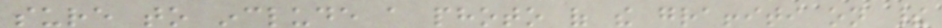sure to include a photo of the graffiti on their
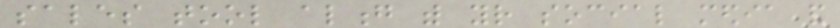sales tool along with your social media and
